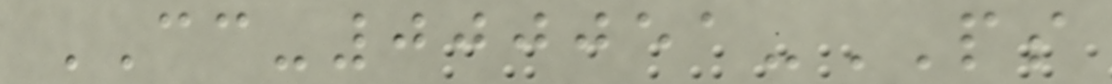CC-000051-PS
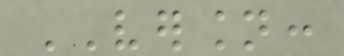VERSION:
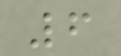6
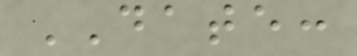DATE:
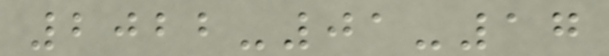2022-01-17
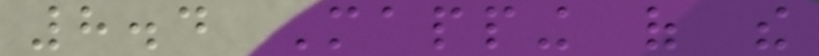8.4 Mapping of the
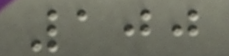100
